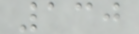130
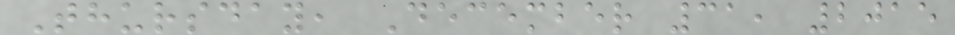Thursday, December 31, 2015
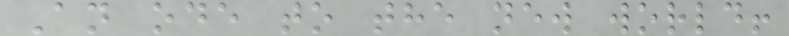An ode to the new world!
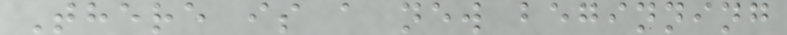There is a new beginning
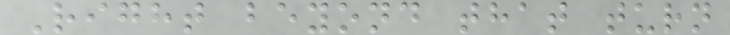Right beyond that turn
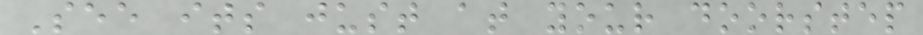See its just at your doorstep
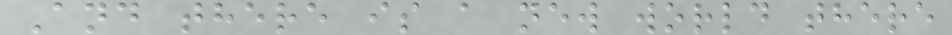And there is a new world there
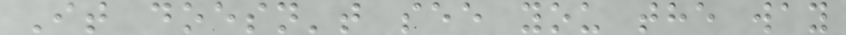It doesn't see you the way
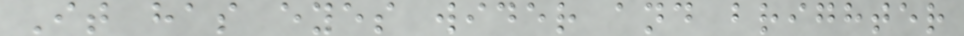It has eyes wider and brighter
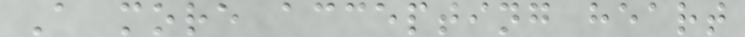A more accepting heart
